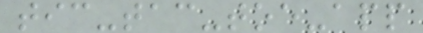tic-tac-toe-app
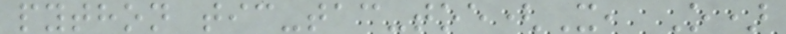python tic-tac-toe(X, O)
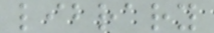library
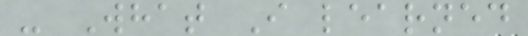- What I learned
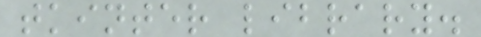tkinter library.
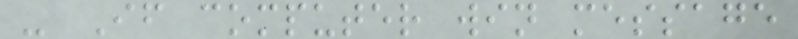- If computer win message
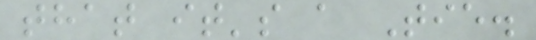that it's a Tie.
